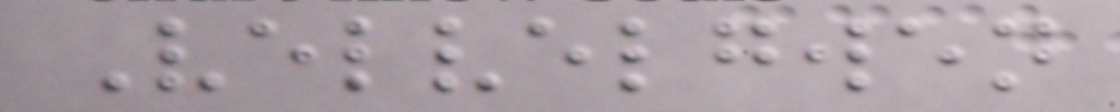Velvelgwen
